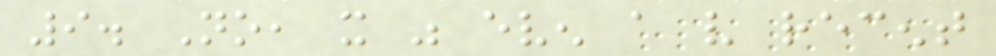9. No, it was even a very recent
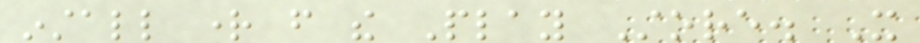install right from the Play Store. It
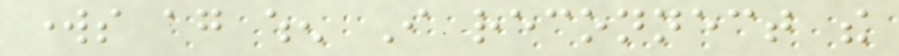works again when I reconnect the
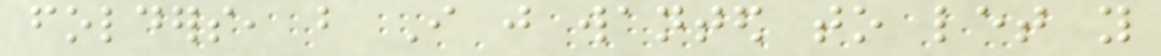folders, but I just wanted to let you
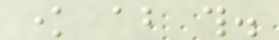know about this.
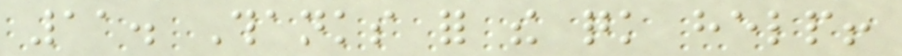11. Thanks for the quick help!
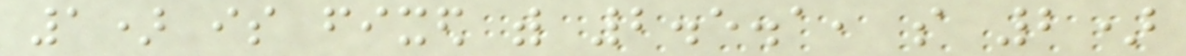1) is fixed with 2.5.1, so 2)
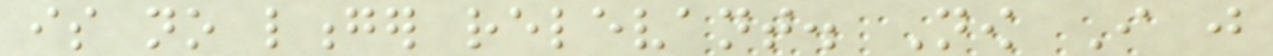is no longer relevant. Now I just
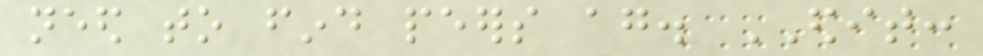need to find peers again. EDIT:
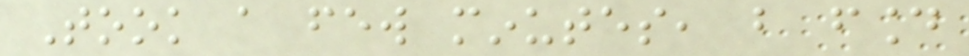Took a few minutes, but found
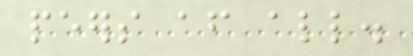peers after all.
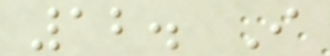12. I
